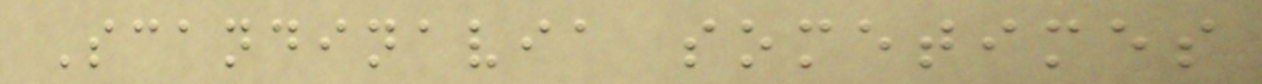Scandinavia sometimes
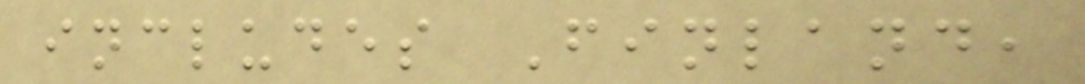includes Finland,
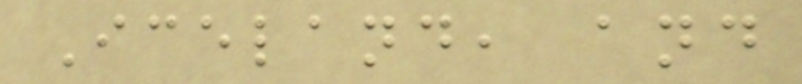Iceland, and
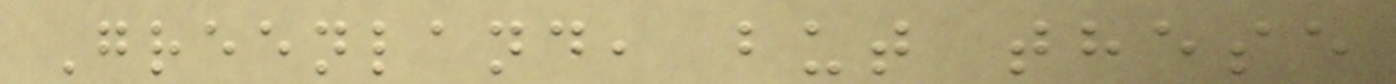Greenland, but these
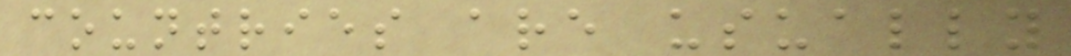countries are usually
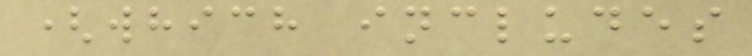(which includes
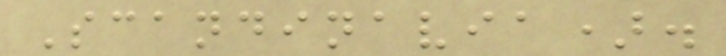Scandinavia).
